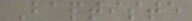Baptiste
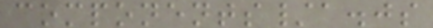components/a.js
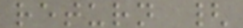return {
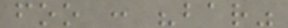foo : "bar"
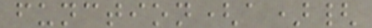function(a){
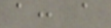a: a
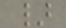}
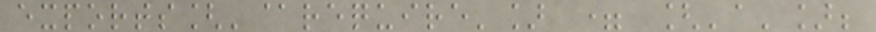exports['@require'] = ['a'];
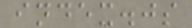index.js
